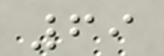69
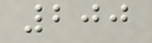200
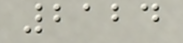2124
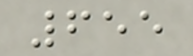655
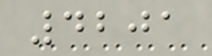4201
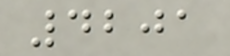4201
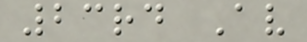23rd Av
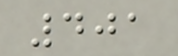401
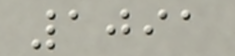1091
